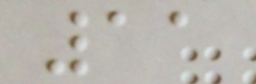11
